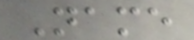Name
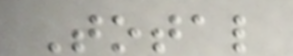Total
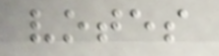votes
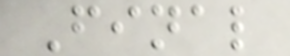Final
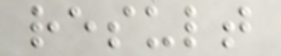result
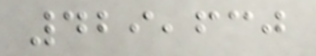429,630
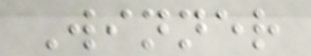Winner
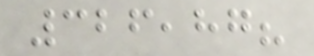326,87?
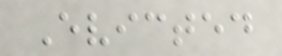Evicted
